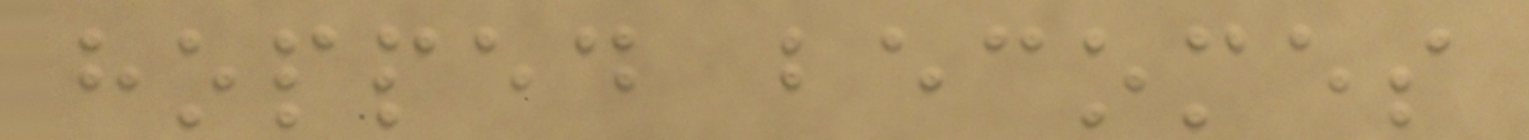hopped becomes
